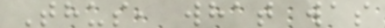Thus, what was
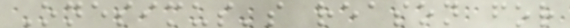Onesimus's reason for
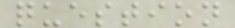question
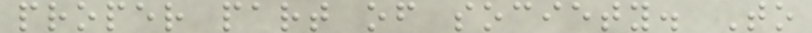proper part of society. To
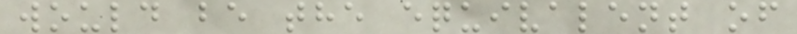would be the equivalent of
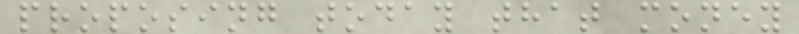proposing today that money
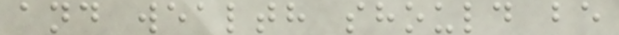and wealth should be
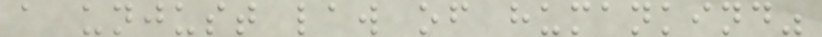a unjust law of humankind"
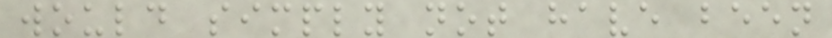would simply not have been
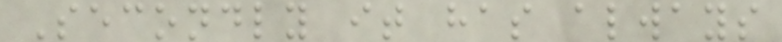Secondly it has always
